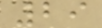29
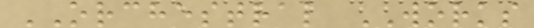ORCHESTRAL WORKS
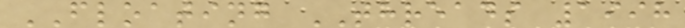FLOATING THREADS 1998
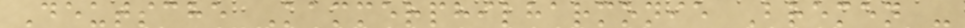Deutsche Kammerphilharmonie Bremen -
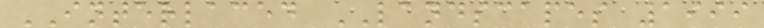INTERLACED LANDSCAPES 1999
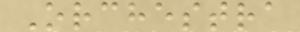Orchestra
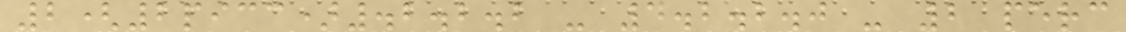2(2picc).2.2.2 - 4.2.2.0 - 2 perc
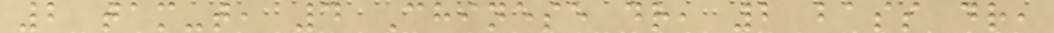2 tam-t, 4 Chinese dr, 2 bass dr,
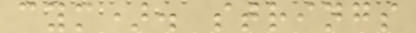cym). strings
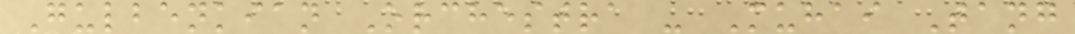Gulbenkian Orchestra - Muhai Tang
